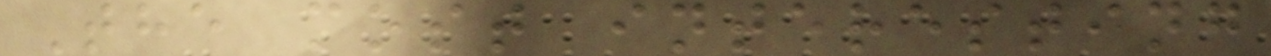The most interesting
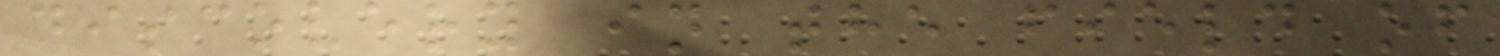discovery in the field of
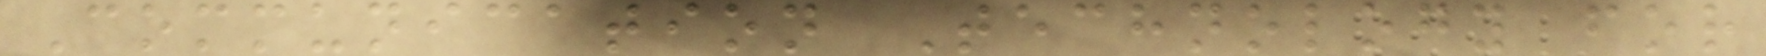Communication Technology for
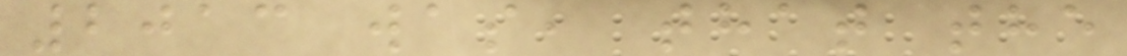2013 was, that the
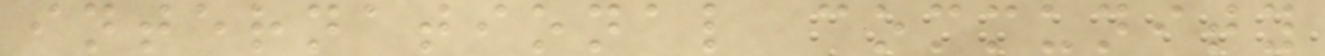international community
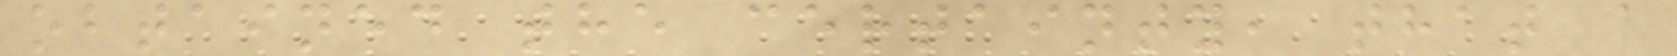obtained the certainty, that a
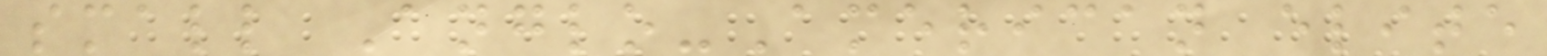small Anglo-American elite
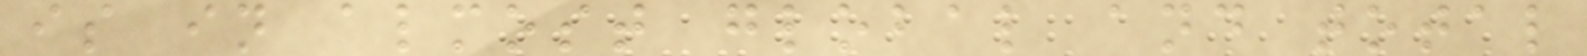is in almost global and total
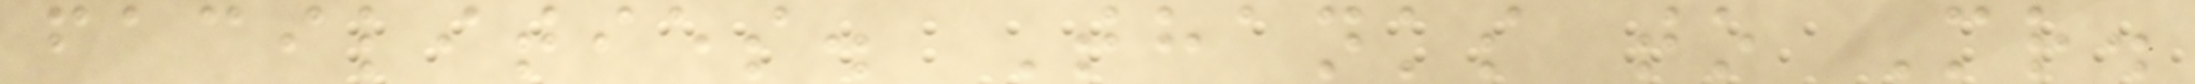facilities. Thanks to Mr.
